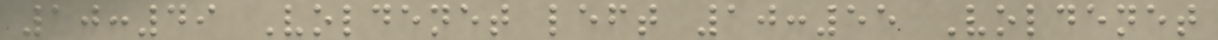10:49 Voldenet left 10:55 Voldenet
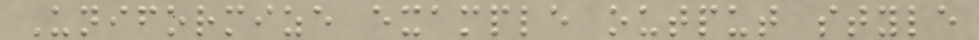Uniformize example output style
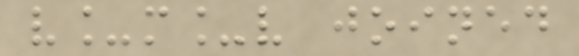v_m_v joined
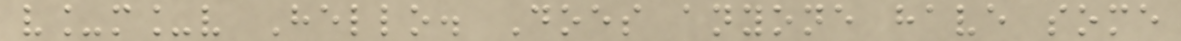v_m_v Hello. Does anyone have some
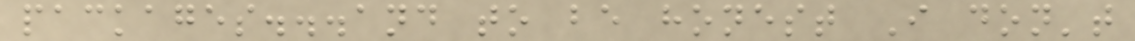packages...and to be honest I don't
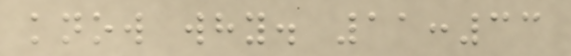know why. 11:33
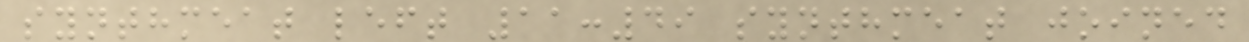synthmeat left 11:49 synthmeat joined
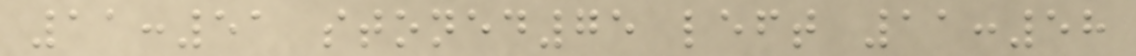11:51 stoned75 left 11:58
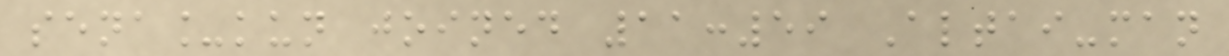sena_kun joined 11:59 Altai-man
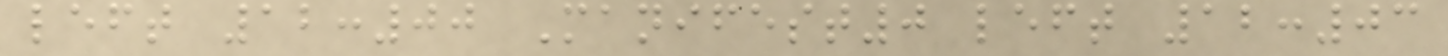left 12:00 Manifest0 left 12:03
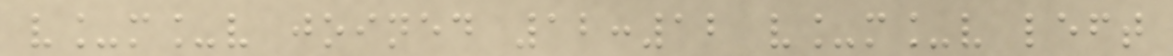v_m_v joined 12:12 v_m_v left
